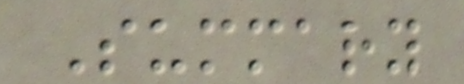Summary
